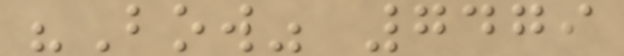"Bow" 7479
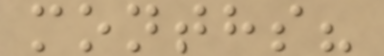months?
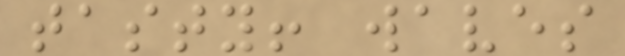tasty! waves
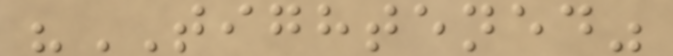"TIGHTENED"
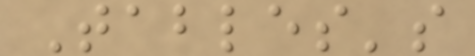Tables's
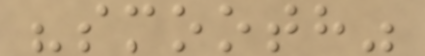"smooth"
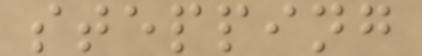stepping
